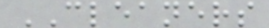CLEANERS
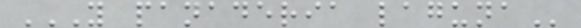Y PANADERIA LAGUNA
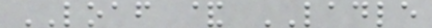LOAF & LADLE
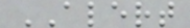ALERT
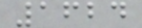1624
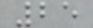25
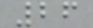26
